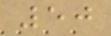50
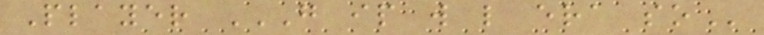Player G IP W L ERA SO
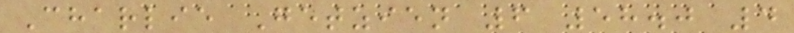Charlie Getzien 6 58.0 4
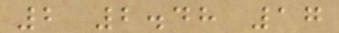2 2.48 17
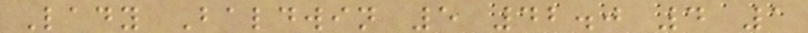Lady Baldwin 5 42.0 4 1
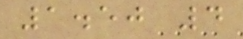1.50 4
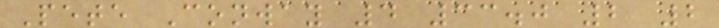Pete Conway 4 33.0 2 2
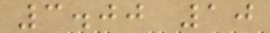3.00 10
